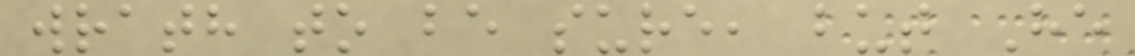wrath to be sure, but He
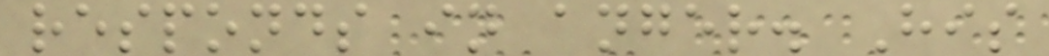responds in anger. His
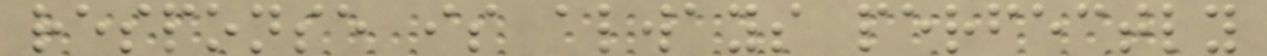response is always perfectly
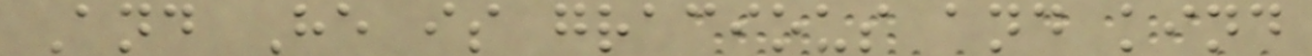And He is gracious and kind
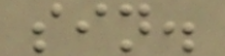sin.
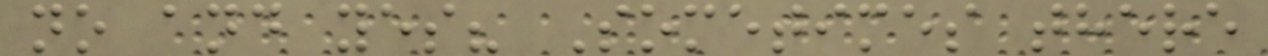no and yes? Sometimes there
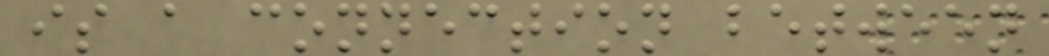is a connection between
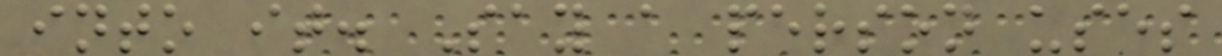into it. Say a person uses
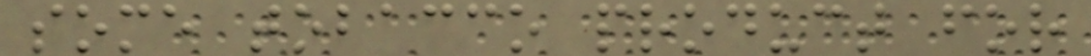some tobacco product for
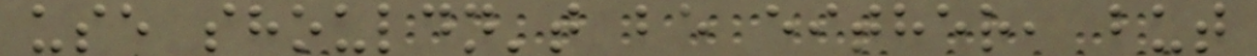use shouldn't be either, but
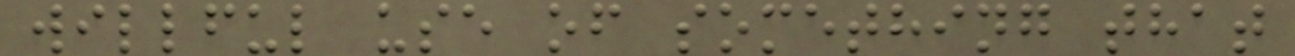willful use of something that
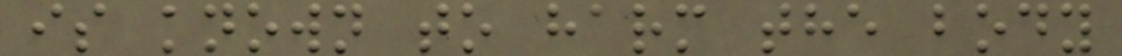is known to harm the body
